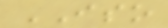ISO
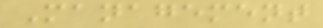Management
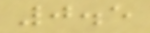0.5
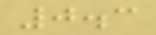0.3
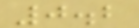0.2
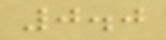0.0
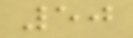50
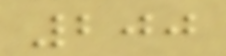200
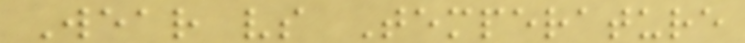Wear vs Temperature
